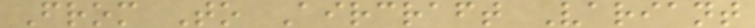From To Aircraft Variant
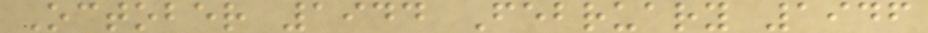October 1944 February 1946
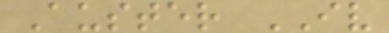Auster IV
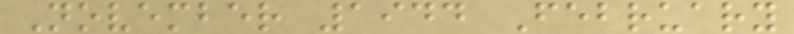November 1944 February
